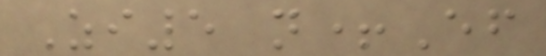Zi5 n+Ef
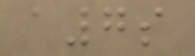a7s
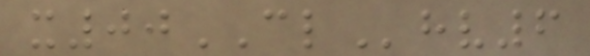x00CLhv6
